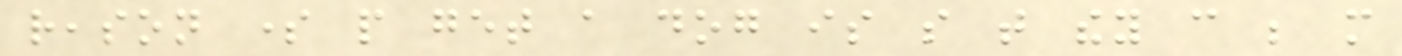reason some people get a dog is so that they can be more
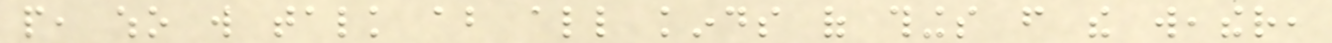people, who will talk about all kinds of things from the weather,
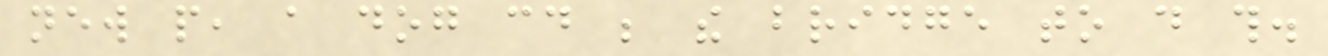new people, a dog could be the bridge to do this.
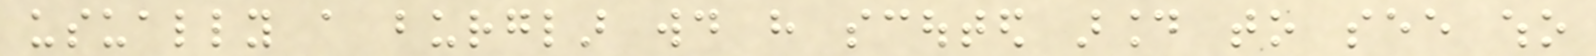usually a burglar would have scouted around to see who
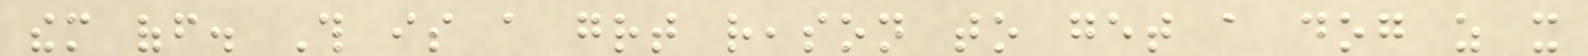them off. This is a great reason to get a dog as it
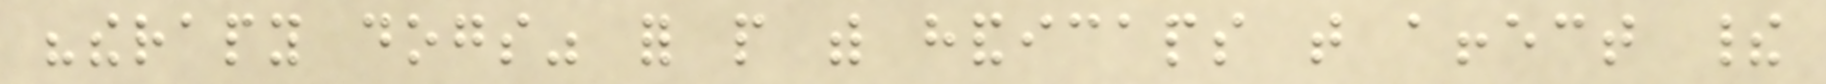"therapy dogs" for people with handicaps that affect their
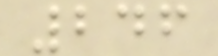246
